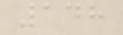148
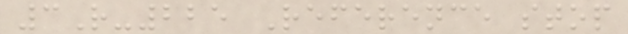3R-225 Reference stop
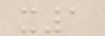x1
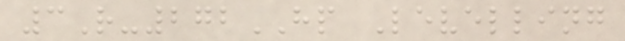3R-272HP Levelling
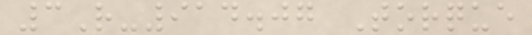3R-914.07 Torque
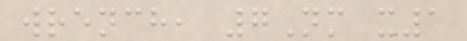wrench, 7Nm x1
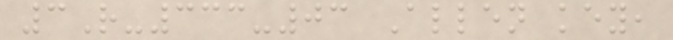3R-333-03 Allen key,
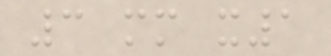3 mm x1
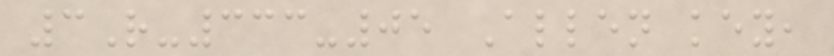3R-333-05 Allen key,
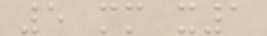5 mm x1
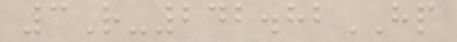3R-242.82HP
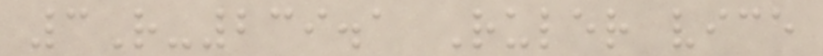3R-239.1 Ruler vice
